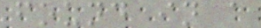found in a
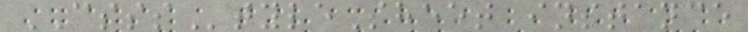CSSStyleSheet instance
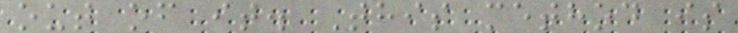out of it. This method is
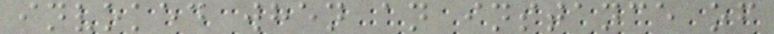invoked when an instance of
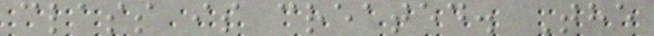class is created. The
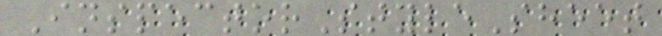InspectorStyleSheet
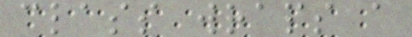class wraps a
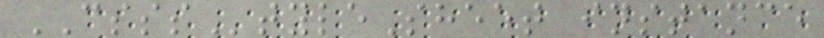CSSStyleSheet instance
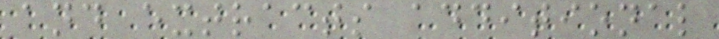and extracts additional
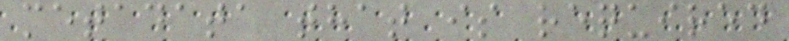metadata that is required
